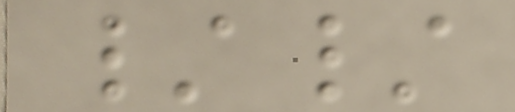//
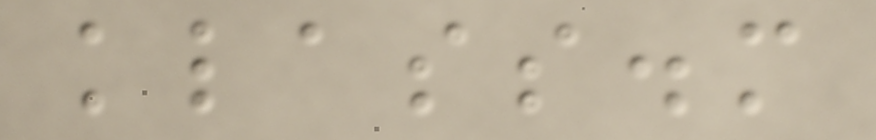klass.m
